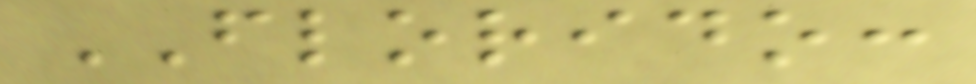FLORIDO:
